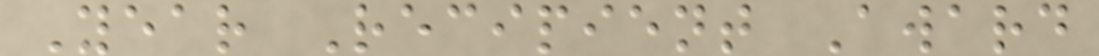Year Recipient Award
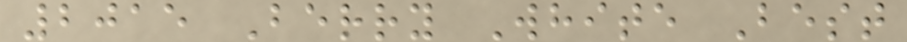2015 Berry White Best
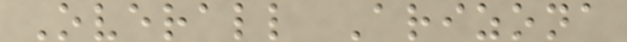Overall Arizona
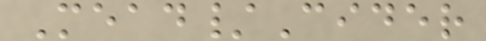Mead/Cider
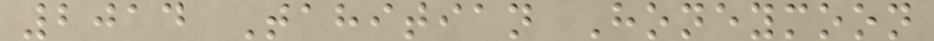2014 Tahitian Honeymoon
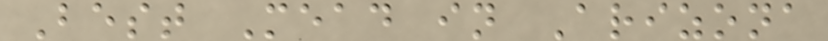Best Mead in Arizona
